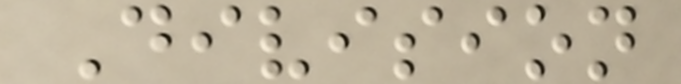Division
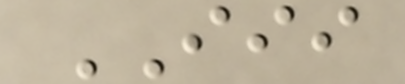III
